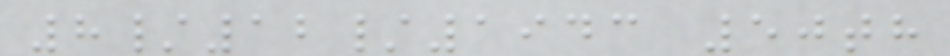8/12/1943 50th
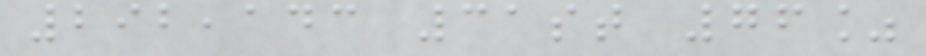292,143 31st 76%
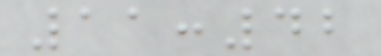11:42
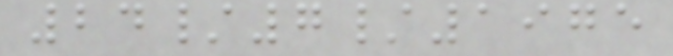24/7/1975
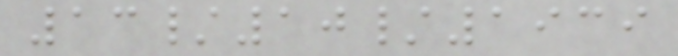13/10/1939
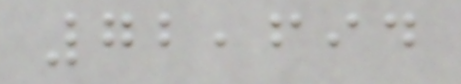72,694
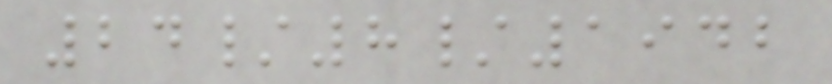24/8/1942
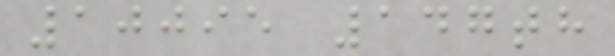10095 147th
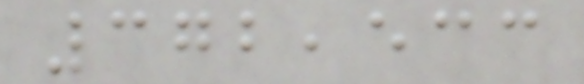372,533
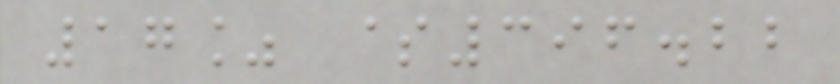17% $396.22
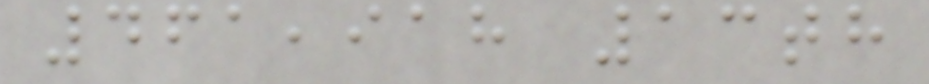461,918 13th
